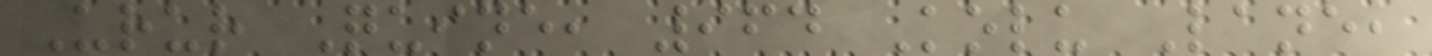Urur Quine, 964 Kolu Lane,
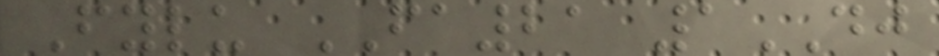Fylu FA21 1DJ
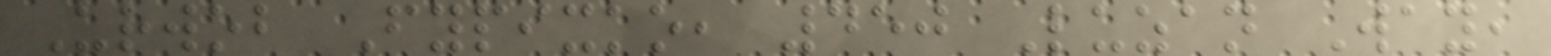Urwob Fypixko, 450 Luzan Way,
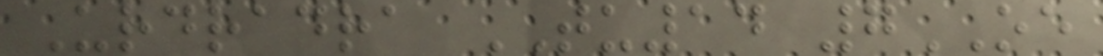Urdradra TU14 7OE
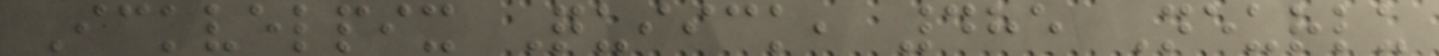Ickvelpix Quiick, 485 Neurlu
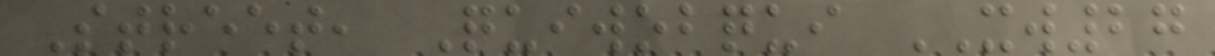Street, Quiwobqui XW27
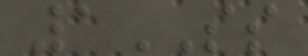1SS
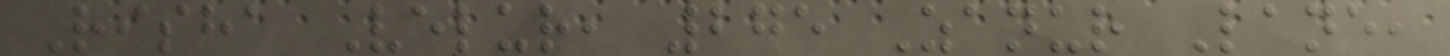Risha Velur, 275 Zanur Lane,
